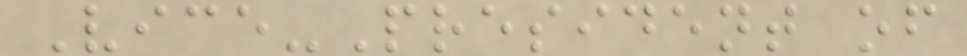Vice-President of
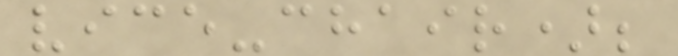vice-chair);
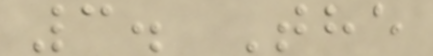3. The
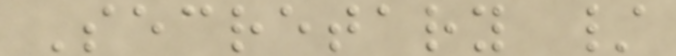Secretary /
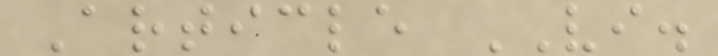Article VI.
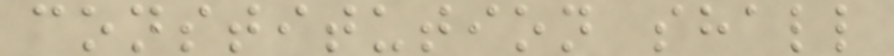constitution shall
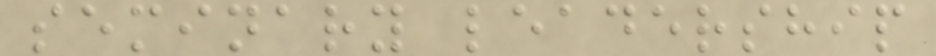seminary leadership
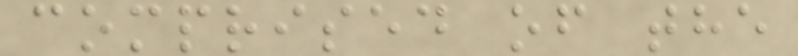comprised of the
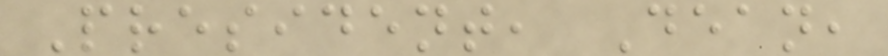President, Dean,
